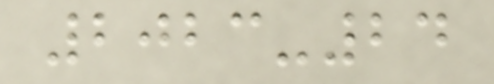2023-24
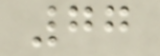77
